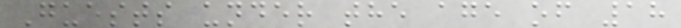Guests under the age of 18
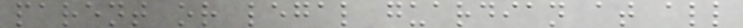parent or legal guardian at all
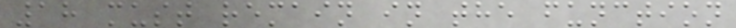18 must remain in the function
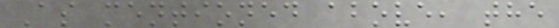As mentioned above, the
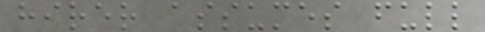hirer assumes full
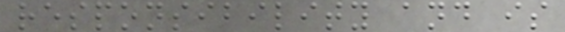responsibility and is
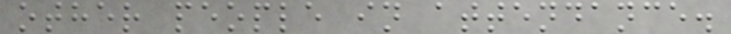other people in attendance.
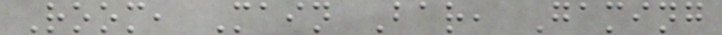Room, Main Bar, Gaming
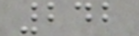242
